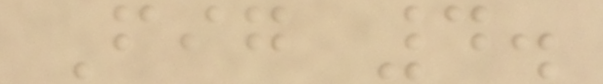Fig 4.
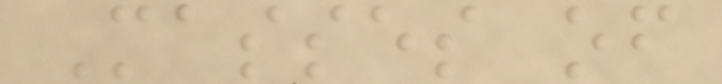Masses of
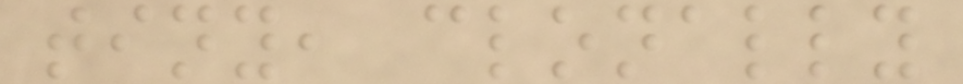tiny, clonally
